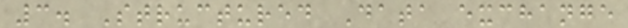3. Structured Data exchange
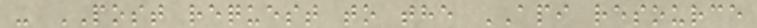- POST request to the API resource
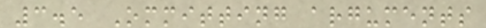3.5 Ommitting arguments
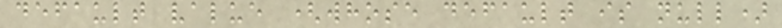default value (whose default is null)
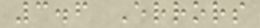3.6 Errors
